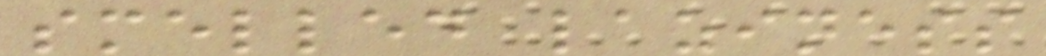smelled laziness
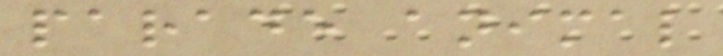parade animal
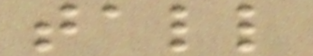tall
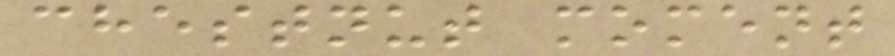chestnut moment
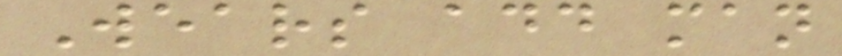Wears add man
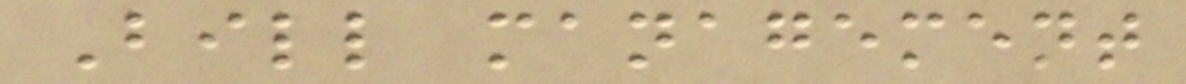Bill management
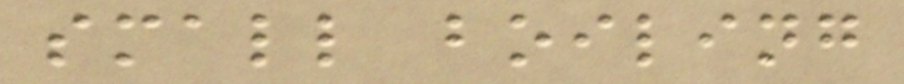small boiling
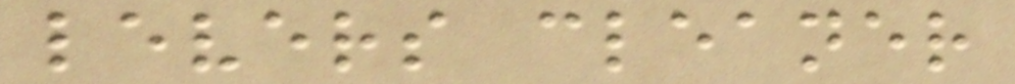levers cleaner
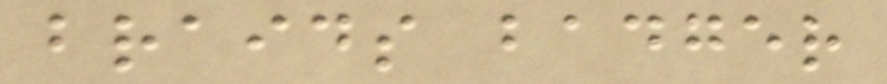braids badger
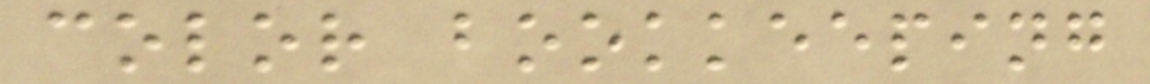color bookkeeping
